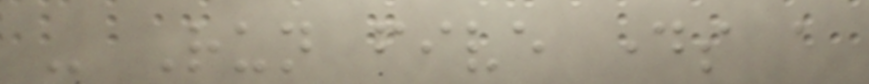- Run five days a
